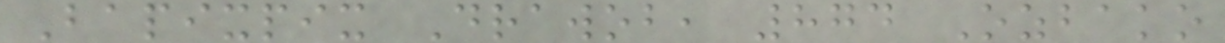Bapixpix Drawob, 874 Ozbako
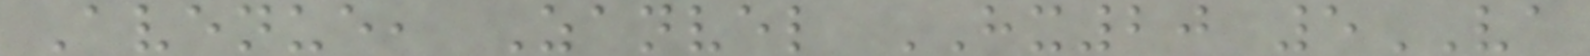Avenue, Zanvel HX20 5VA
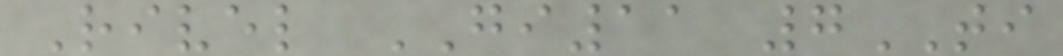Rivel GI11 7TI
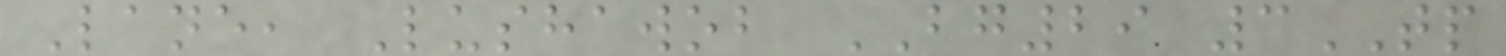Lane, Lushawob BG29 3TP
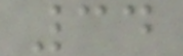34
